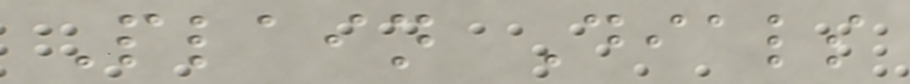Plain Dials
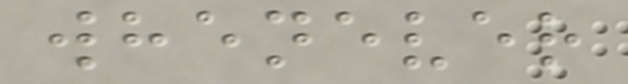whenever
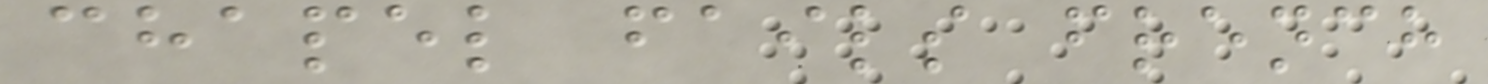chapel fails french
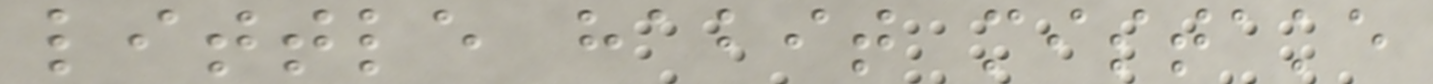little habit mistake
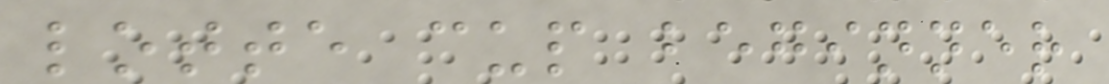lotte cup beginner
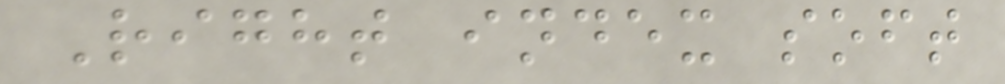Right index soft
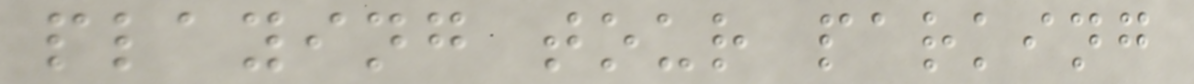playing tour parking
